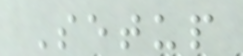Setup
